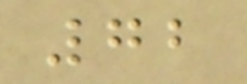72
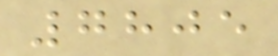7805
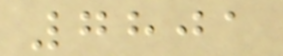7801
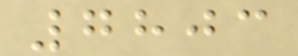7803
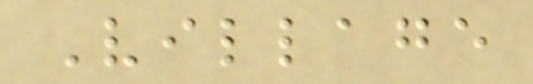Village
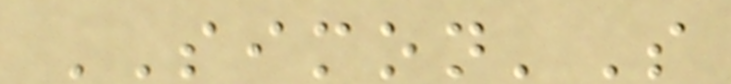SIMON'S
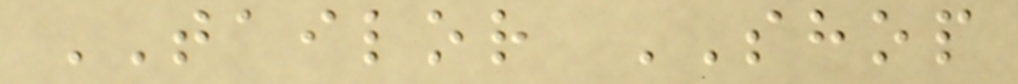TAILOR SHOP
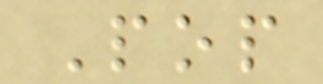Pop
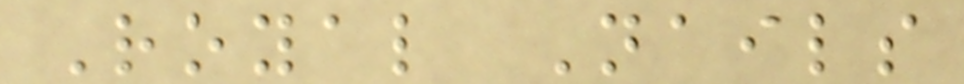Royal Nails
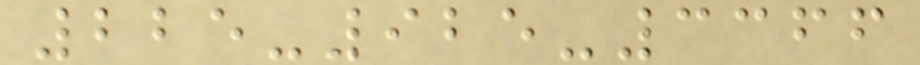225-925-3366
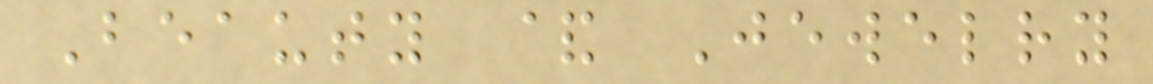Beauty & Jewelry
